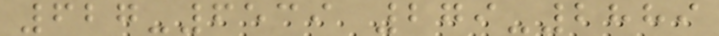627-6539 279-2889
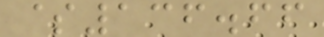$136.66
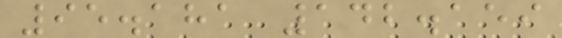95.181 142.159
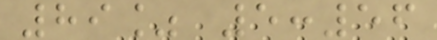89% 5:56
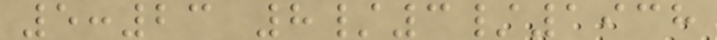5:23 8/3/1938
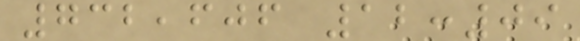732,606 12:09
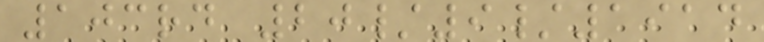103rd 20/9/1914
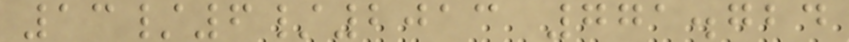13/6/2013 771.724
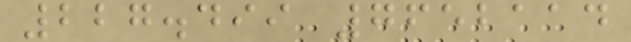227.499 7652114
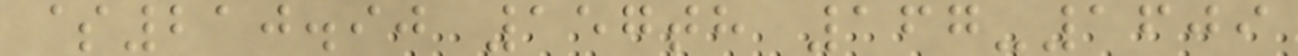$210.90 157th 167-1609
